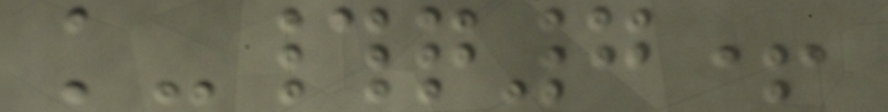k-#q7+
